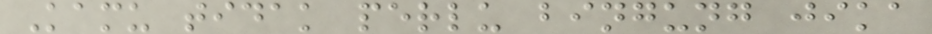Kamu tidak perlu bingung jika
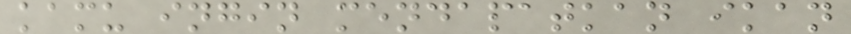kamu ingin mendapatkan ikan
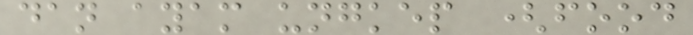dan ayam ungkep (food
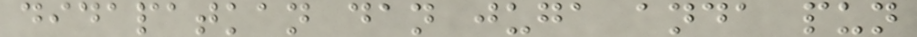didapatkan dan juga anda pun
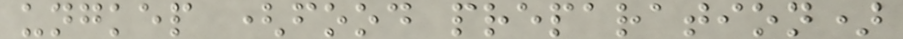ungkep (food preparation)
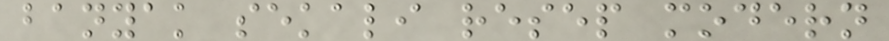banyak sekali resep modern
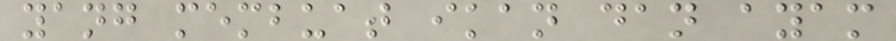yang membuat ikan dan ayam
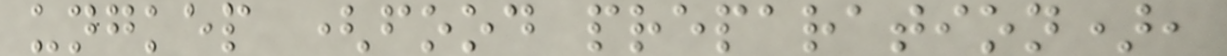ungkep (food preparation),
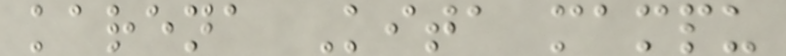karena Kita mampu
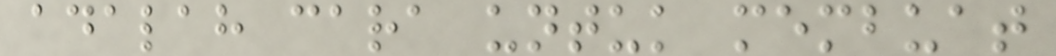adalah cara untuk membuat
